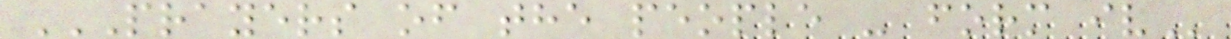PRAYERS OF THE PEOPLE - FORM IV
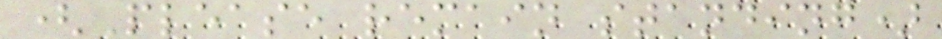(Please remain standing)
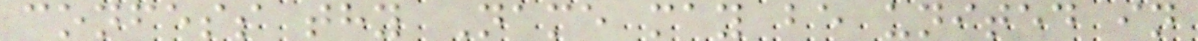confess thy Name may be united in
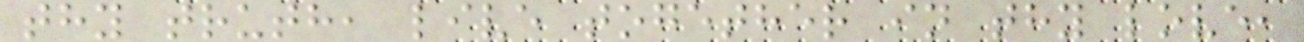thy truth, live together in thy love,
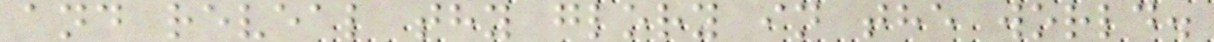and reveal thy glory in the world.
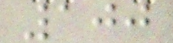100
